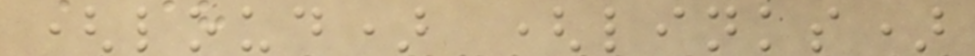(loud) (links)
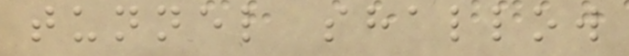tunnel shallow
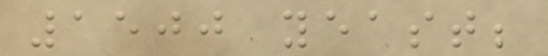1500 yeast;
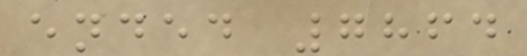ended 7864
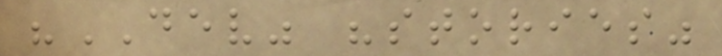"DEV" "stories"
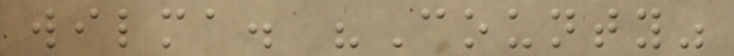wilma. "County"
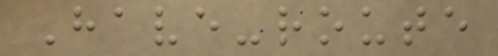Have-route
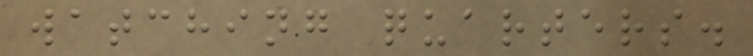watching quarters.
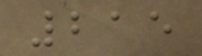215
